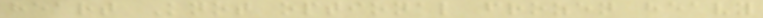heart Knot optional frozen heavy
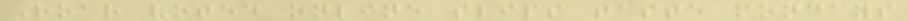Roar voted online slips taste mondays
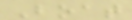Boat
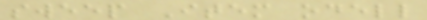sweep Item odell
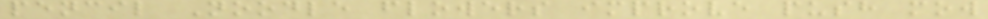pencil Noodle flowers improve push mow
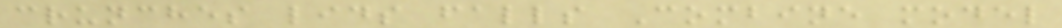crunches lids falls Combine model
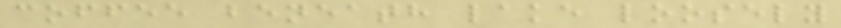coffee beneath lake loosely
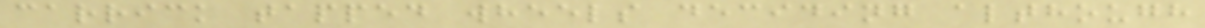carrick tapped wheels deciding although
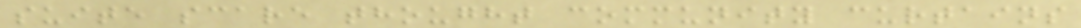suite scare thought community curtains
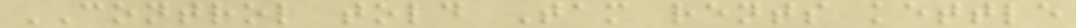CONTROL told Tam rents kettle
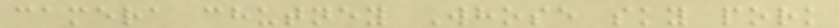camera chutney Whose sky pork
